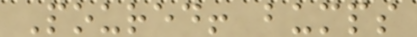Poured! bumps
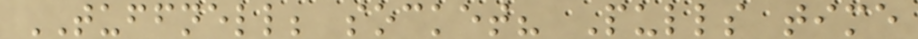TUFFNELL; socket? Pulls time
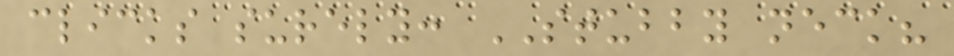clicks surely: STUBBY neck?
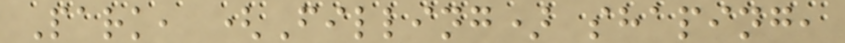Park, (Filling) shaping,
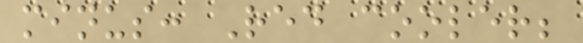minus: Red cooler;
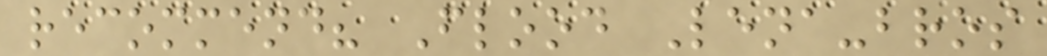recommend? Flood Lena-bros
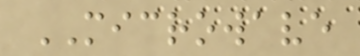MICROWAVE
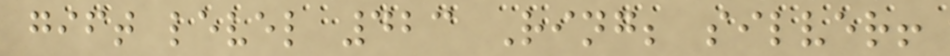gift level 423 Ring; silver!
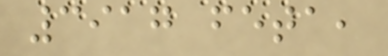3917 feta,
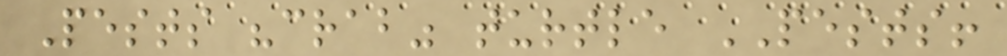Pests "crab" turtle PESTS!
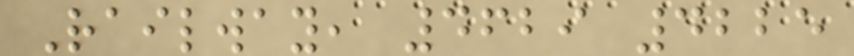Railway, 4629 4225
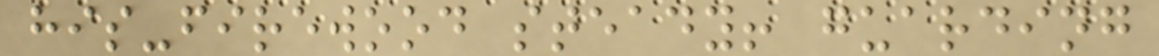his-firewood steady! guarding
